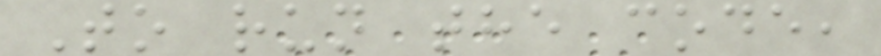To run the code,
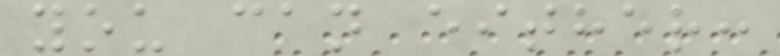you can either:
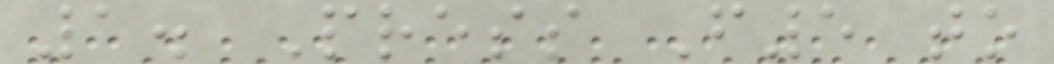1. Press F5 to
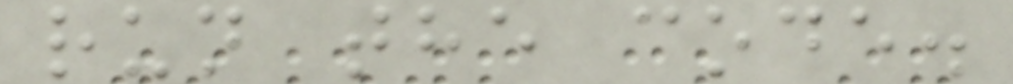run the code.
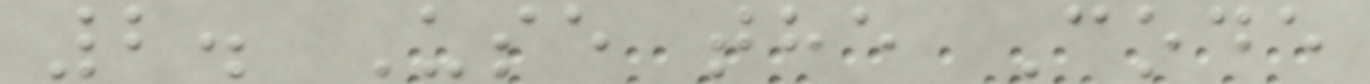2. Use the Code
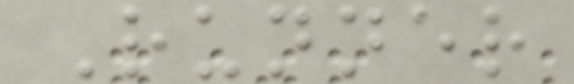Runner
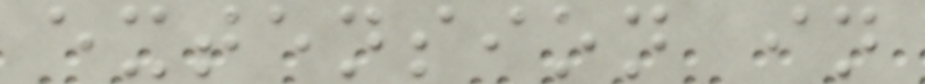extension in
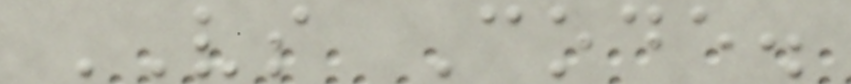VS Code.
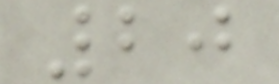20
